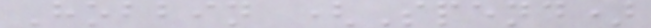Hobbin (Spend)
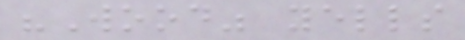"Wood" yells
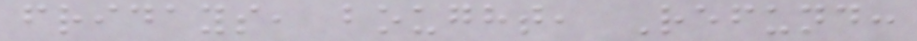fridays, bought, Refund:
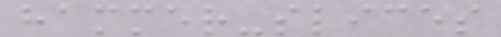hammer-slices
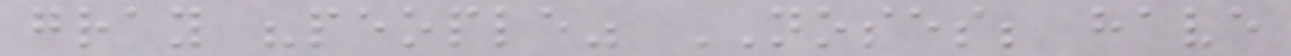gray "people" NOSES; have
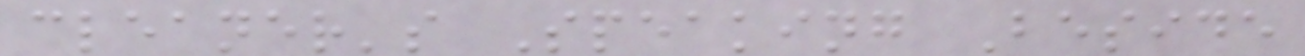cleaner's Speaking Beside
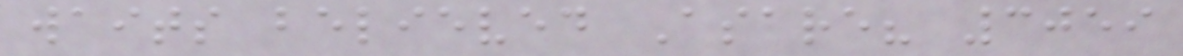waits believed Asare? 3059
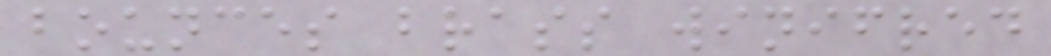bounces brass winifred
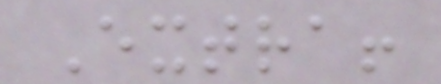Extra!
